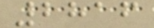2816
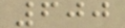600
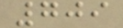709
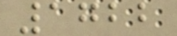1722
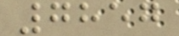7857
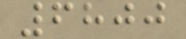6800
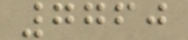7760
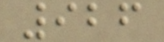926
